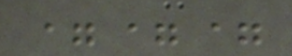===
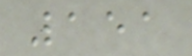151
